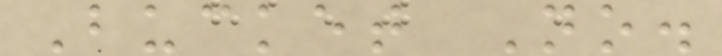Bucket No.
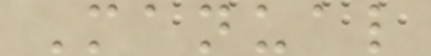Manual
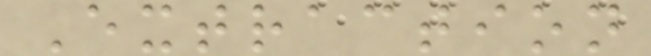Extraction
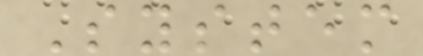System
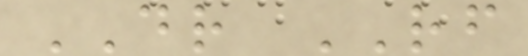DR RF
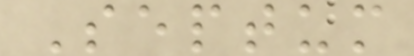Septum
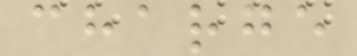charge
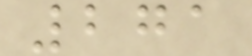271
